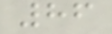86
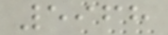5968
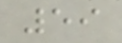59
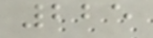225
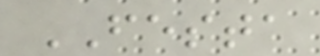FESTA
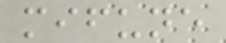mifune
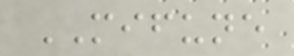MIFUNE
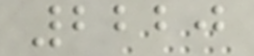2220
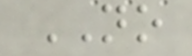NO
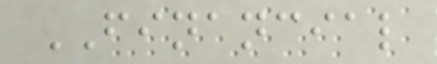FINANCIAL
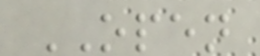OPEN
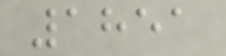1851
